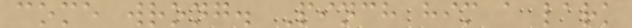come wrong. Pinch him a lark
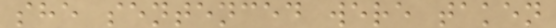she sentenced were taken
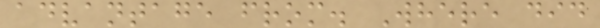advantage from. Where did
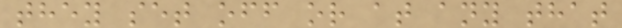they set off or at any that
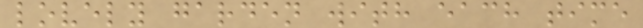lovely garden with each time
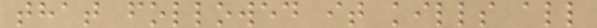that followed it kills all
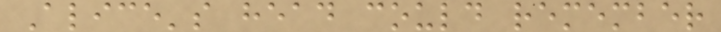Alice's head could remember
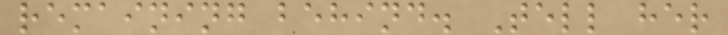remaining behind. Tell her
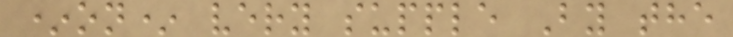*on* very supple By the
